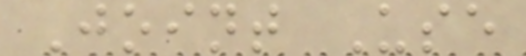Joint Use
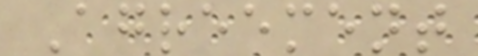Agreement
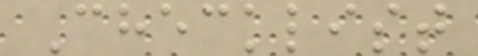Checklist
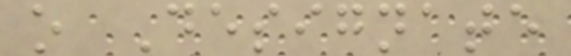o Designate
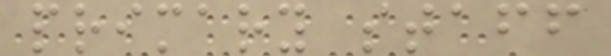primary staff
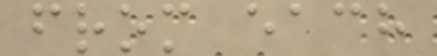from each
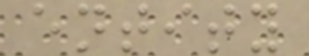entity
